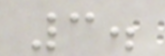3.
